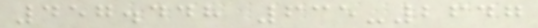457.448 635-2647
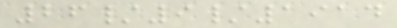26/9/1914
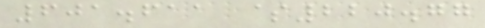601.611 $220.77
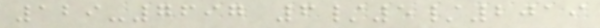129-7697 6/5/2019
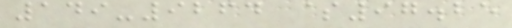149-9264 $97.25
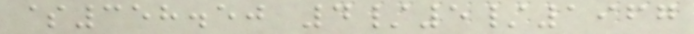$358.50 4/5/1967
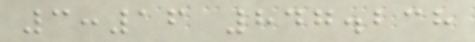3:16 847.238
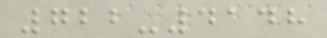722-4148
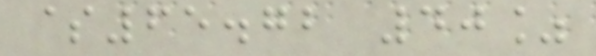$65.72 40%
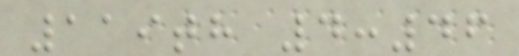119th 4:46
